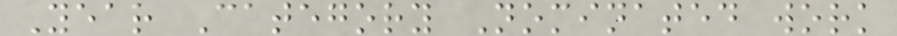Year Category Nominated work
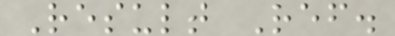Result Ref.
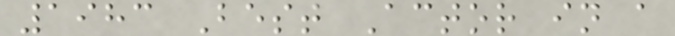1983 Best Actor in a
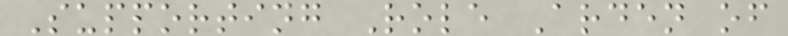Supporting Role Arden of
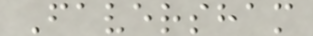Faversham
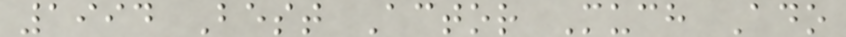1994 Best Actor Much Ado
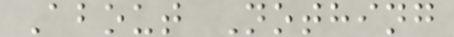About Nothing
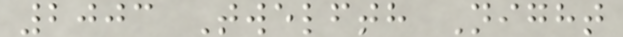2003 Twelfth Night
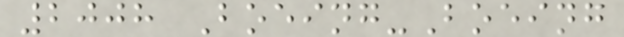2008 Boeing-Boeing
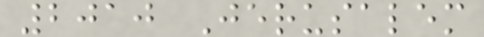2010 Jerusalem
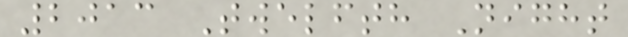2013 Twelfth Night
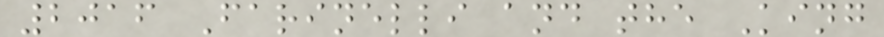2016 Farinelli and the King
